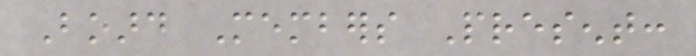Board Members Present:
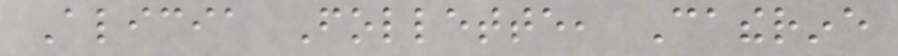Alicia Follette, Catherine
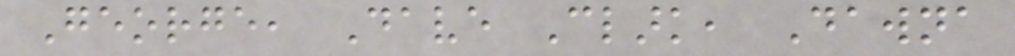George, Dave Clark, Dawna
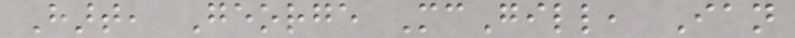Hart, George McGill, Ian
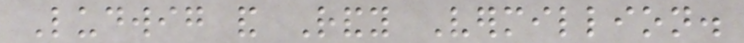Ludwig and Randy Vermillion.
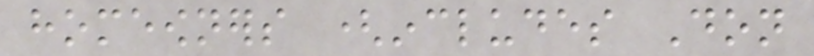homeowners (includes Don
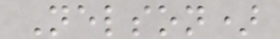Nelson)
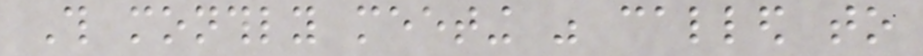This monthly meeting was called to
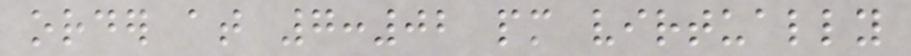order at 7:02 pm virtually
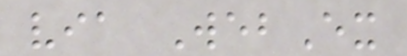via WebEx
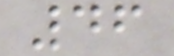46
